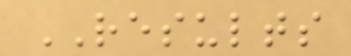RESULTS
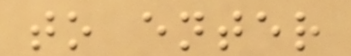to enter
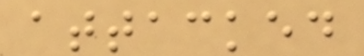attacked
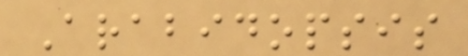Arabidopsis
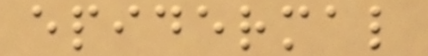epidermal
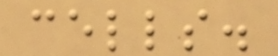cells.
